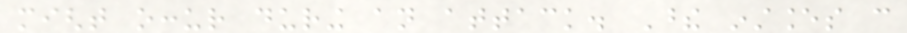might occur during an attack. These instances can
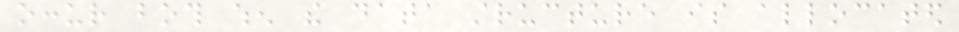occur both when the data structure is allocated
